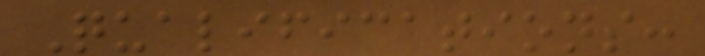Qualifications:
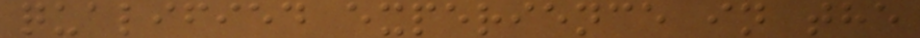qualified experience in the
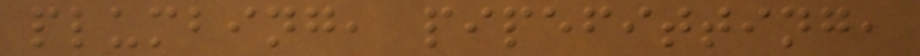plumbing, pipefitting,
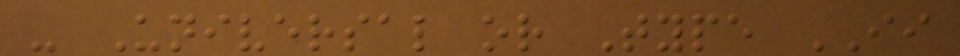- Universal or Type II
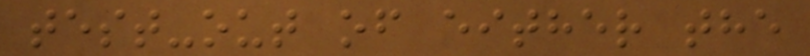test-out of either the
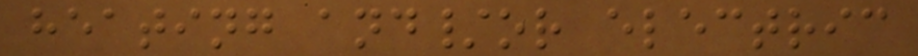heating and/or electric
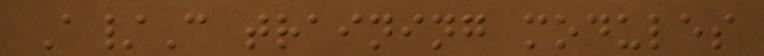A/C training modules
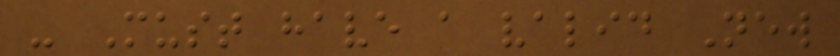- Must have a valid New
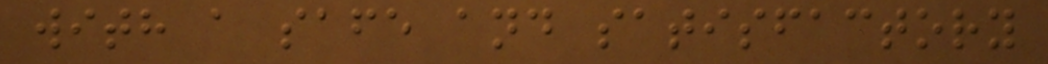with a safe and satisfactory
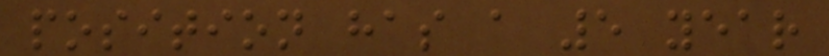position has a 5 year
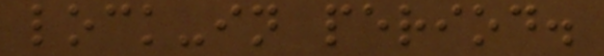lock-in period.
